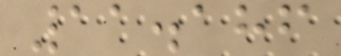11.186
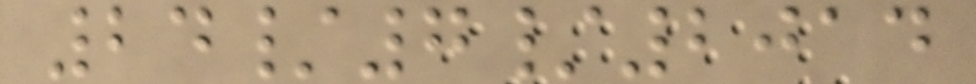24/7/2014
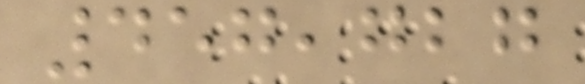457,727
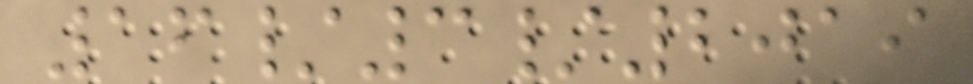16/3/2019
